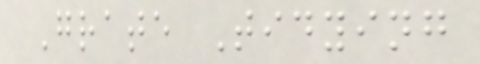Grate Tidying
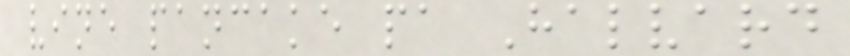vine pancake pa Halvard
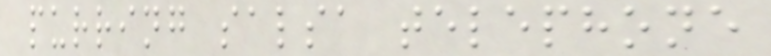purring salsa telephone
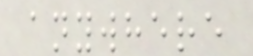anywhere
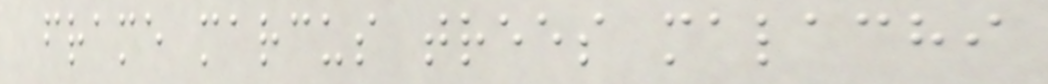frame marcus trees malachi
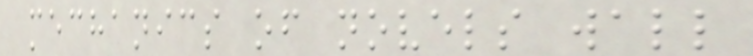mechanics of novels wall
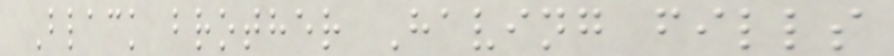Black brother Having fills
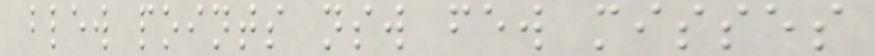blew points nsw few misses
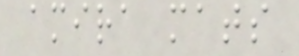amira mats
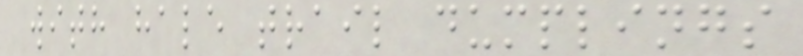with hale trail dumplings
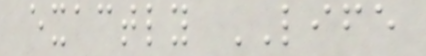exactly LIFE
